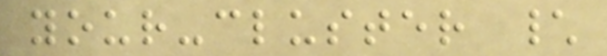your-cluster \
